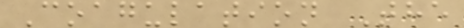Coagulation The
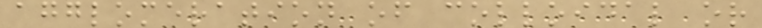agglomeration of colloidal or
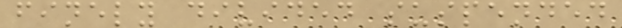finely divided suspended
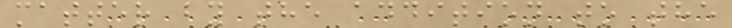matter by the addition to the
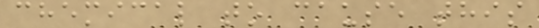chemical to cause this
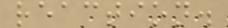reaction.
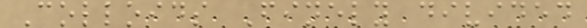Colloids Finely divided
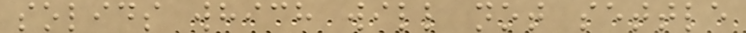solids which will not settle
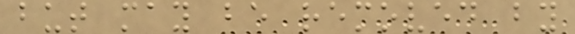but may be removed by
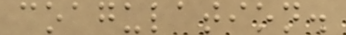coagulation.
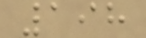198
